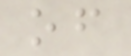of
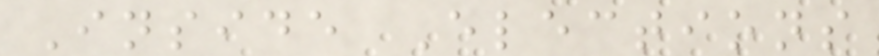Inside Elections
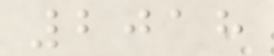2018
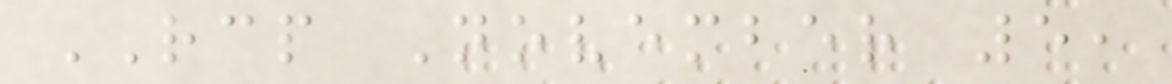RCP November 5,
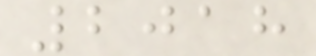2018
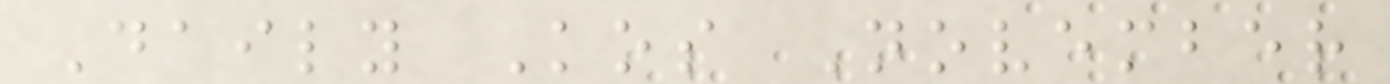Daily Kos November
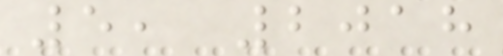5, 2018
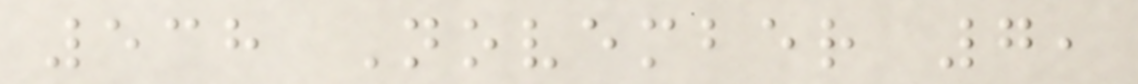538 November 7,
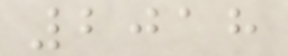2018
